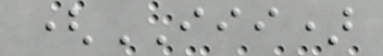(III)
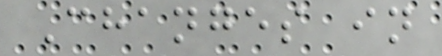Changes in
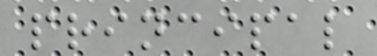principal
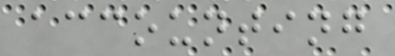accounting
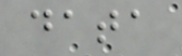data
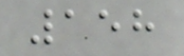158
